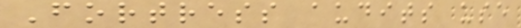Fortress audits use
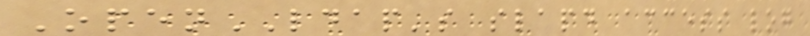OpenLDAP's slapd access log
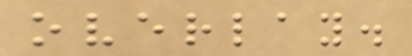overlay.
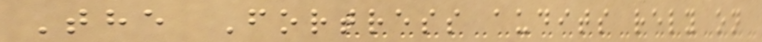The Fortress audits rely on
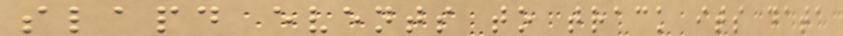slapd events to track its data
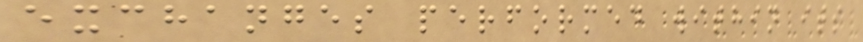exchanges performed within its
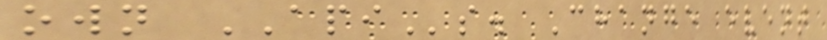own APIs. Change event
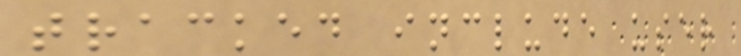tracked include user
